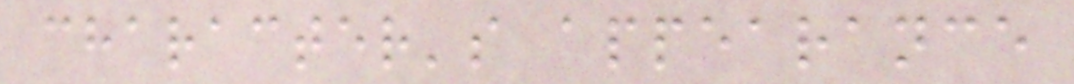character's appearance
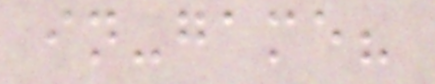in-game?
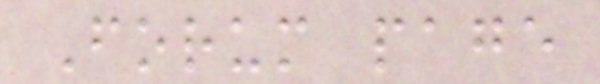Forum page
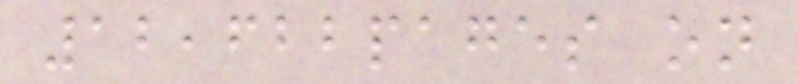12,622pages on
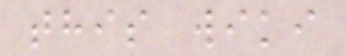this wiki
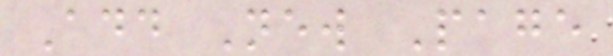Add New Page
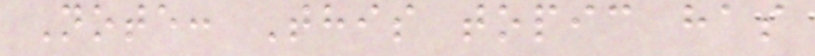Note: This topic has
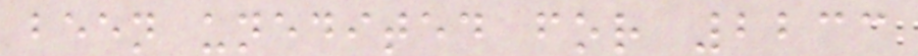been unedited for 2233
